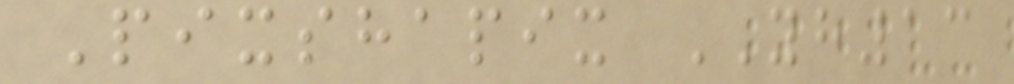Pixshapix YH13
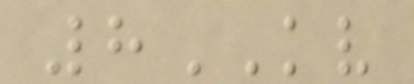8KV
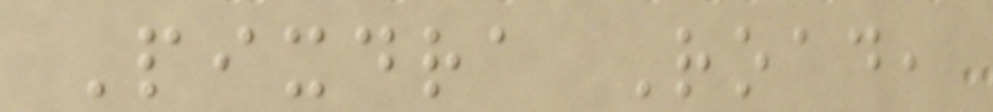Pixdra Road,
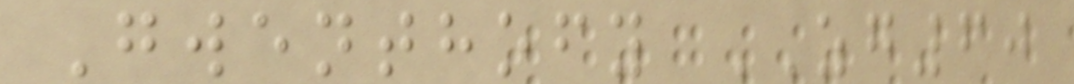Gwenthofy ZG60
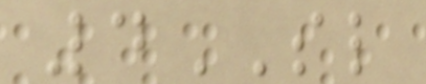4SL
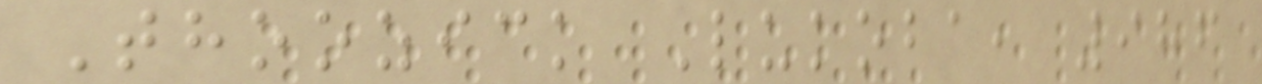Thoozick Lukoba, 986
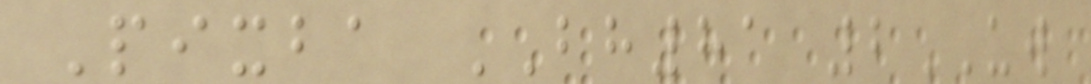Pixba BH81 2UW
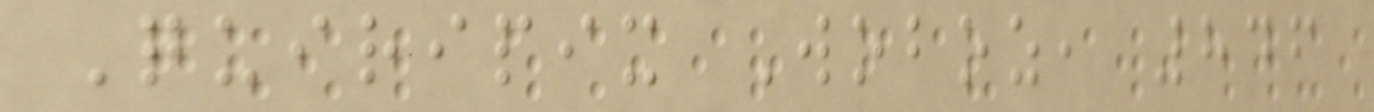Quiripix Woboz, 846
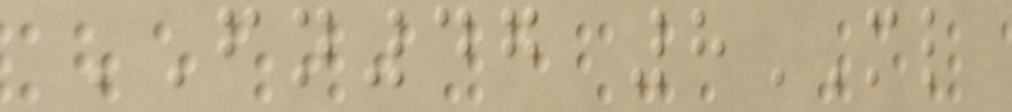FN47 8ML
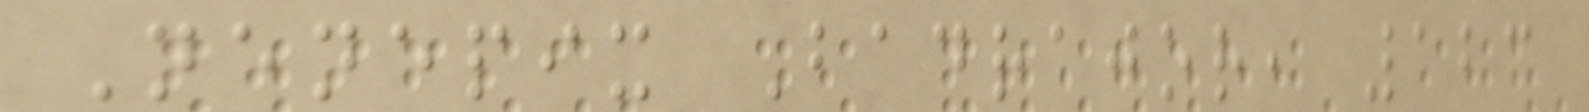Nenepix Badrajor, 123
